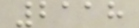2118
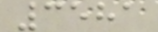3581
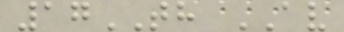17TH AV
